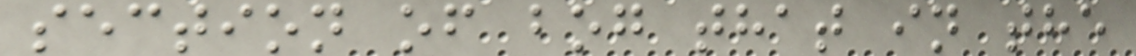section of bog that in the
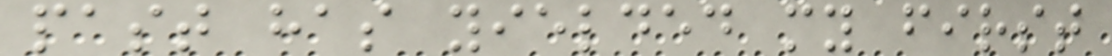past has yielded my first
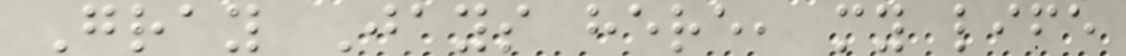Gray Jays here, my life
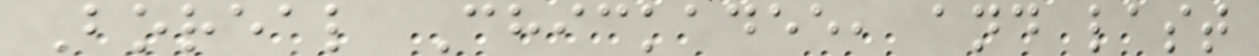Boreal Chickadee, and last
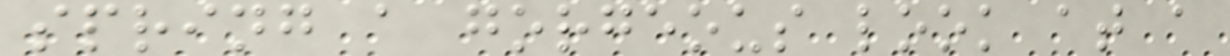spring a gorgeous look at a
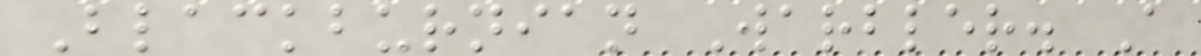Blackburnian Warbler. A
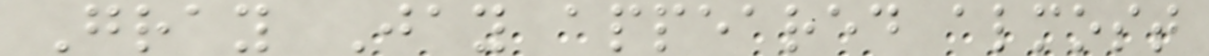Gray Jay appeared almost
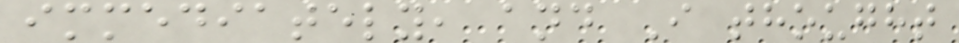immediately, and I thought
